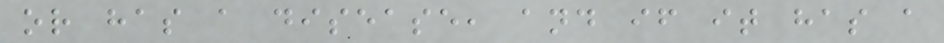or has a disease, and if it has a
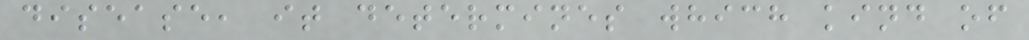disease, it determines which kind of
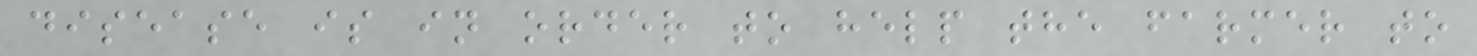disease is in order to help the farmer to
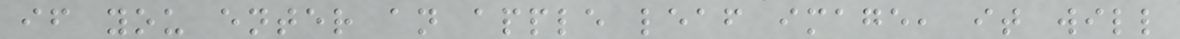if you enter an apple leaf image, it will
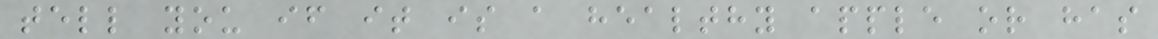tell you if it is a healthy apple or has
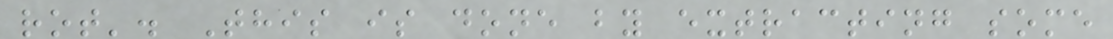rot'. This is done by extracting some
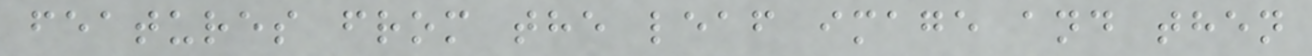features from the leaf image and then
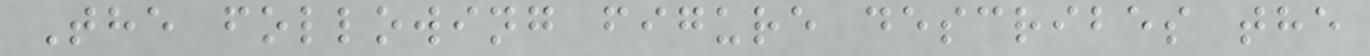The following figure describes the
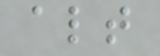alt
